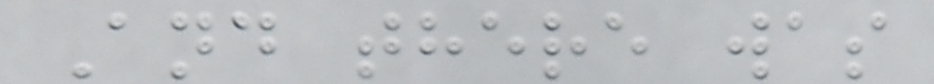And there was
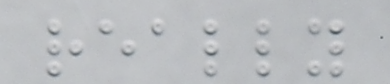really
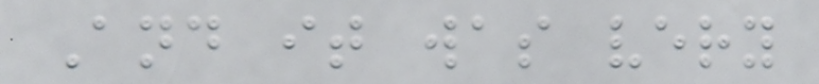And it was very
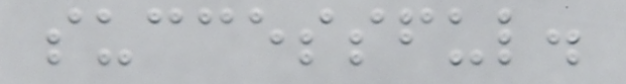successful.
